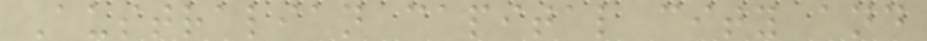Australian capital city and
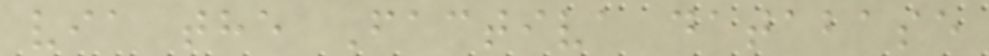via the Factiva database
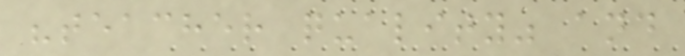"teacher quality" and
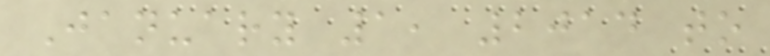January 1, 2014 to
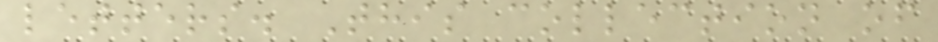letters. This collection of
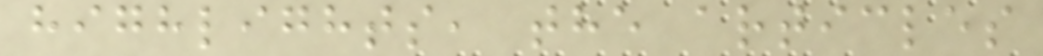highlights, the articles
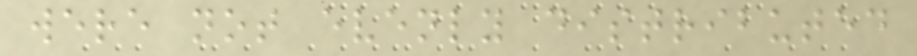were not evenly distributed
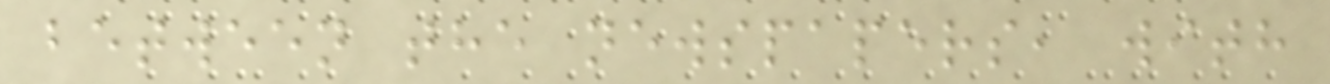between the newspapers, with
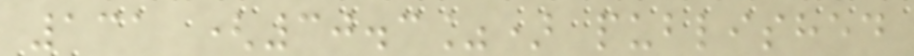131 (30.3%) published
